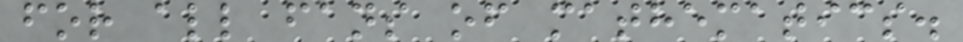for all fans of mathematics.
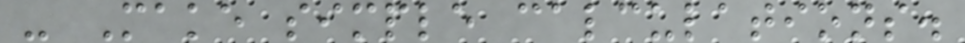- Make simple calculations.
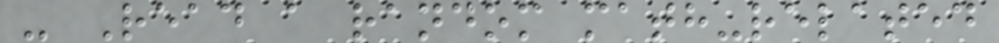- Read a random math-related
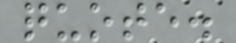quote.
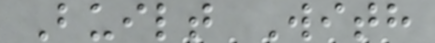Built With
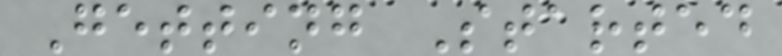Getting Started
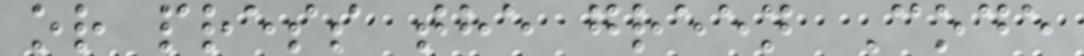or press the green Code
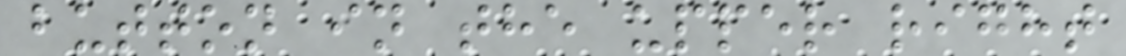button in the upper right
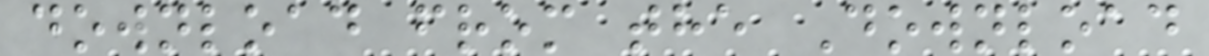download from the Download
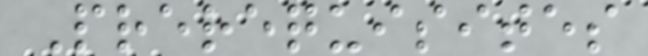Prerequisites
